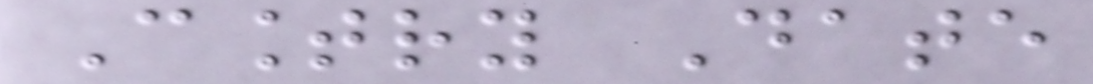Country Date
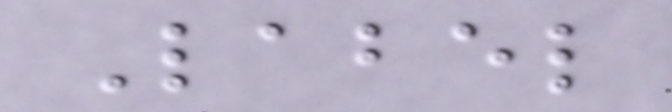Label
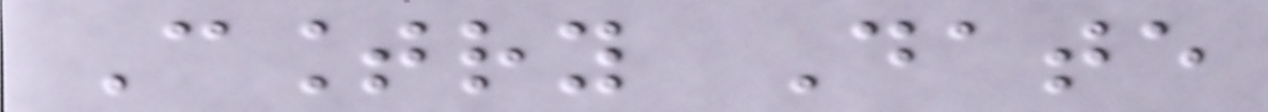Country Date
